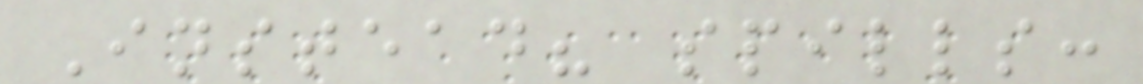Instead? spills:
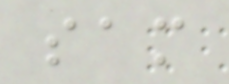sam
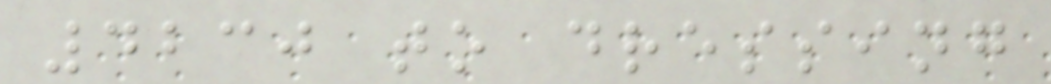4230 to dressing
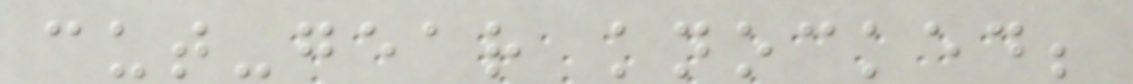cut-gear knocked;
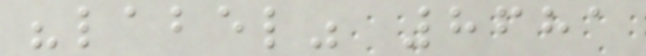"label" 8681
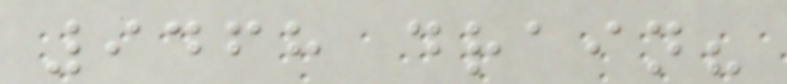9468 drain?
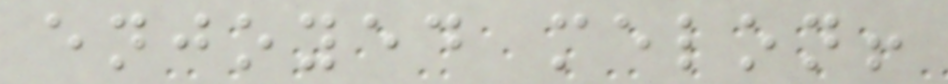enjoyed melon!
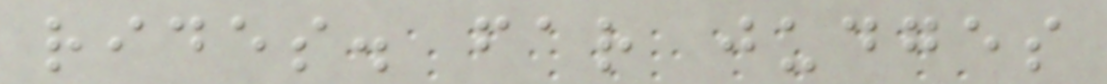rides. far judges
